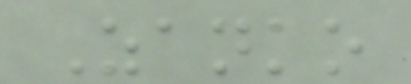Zanko
